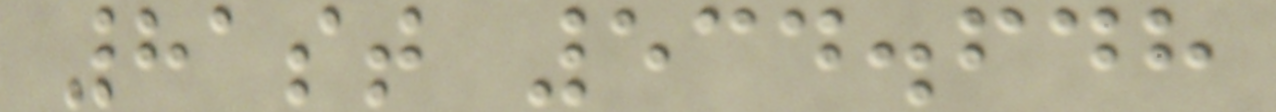81st 534.648
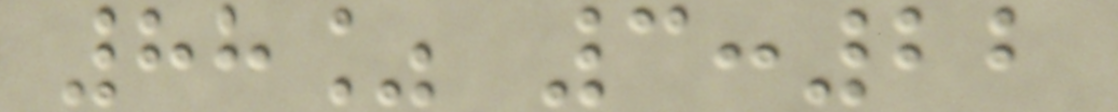88% 3:22
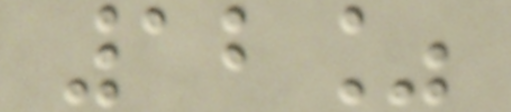12%
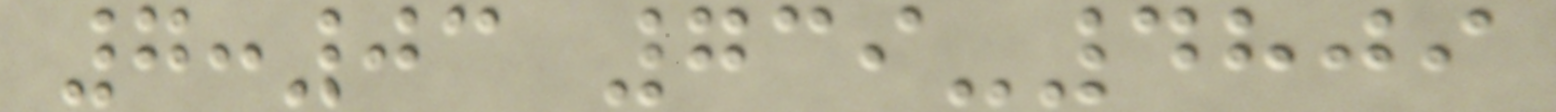7:03 739-4809
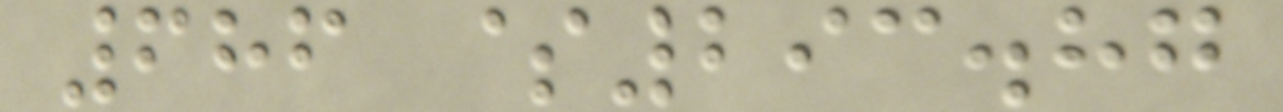686 $293.87
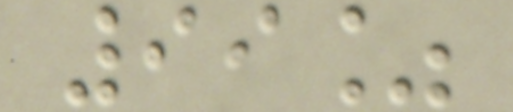99%
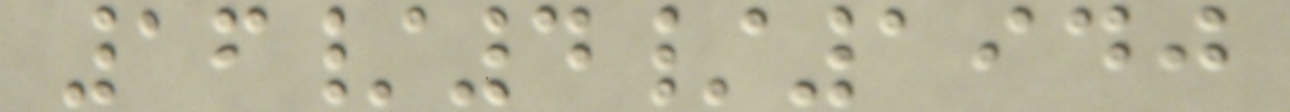16/4/1940
